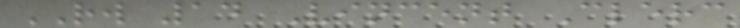RW 14 Vincent Clerc
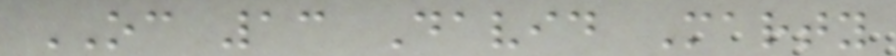OC 13 David Marty
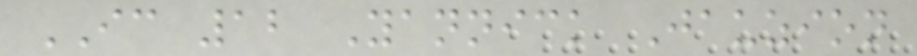IC 12 Yannick Jauzion
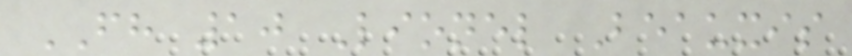FH 10 Lionel Beauxis
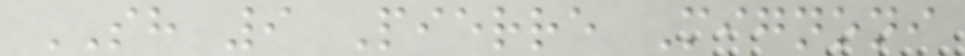SH 9 Pierre Mignoni
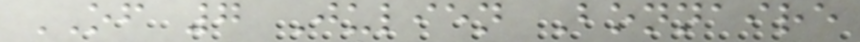OF 7 Julien Bonnaire
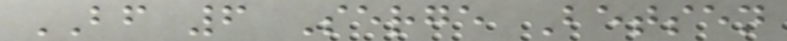BF 6 Serge Betsen
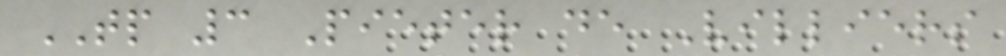TP 3 Pieter de Villiers
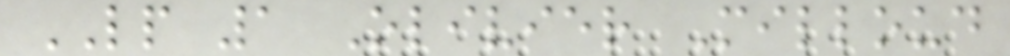LP 1 Olivier Milloud
